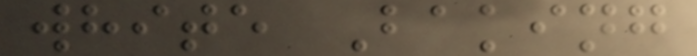white Baking
